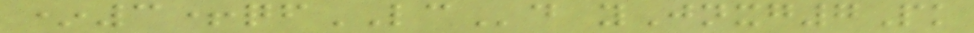*3+qfLCd yJnxg7Pk
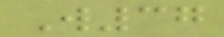W37
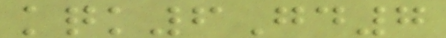kqk6Gd7
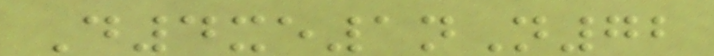D4xe1nN72
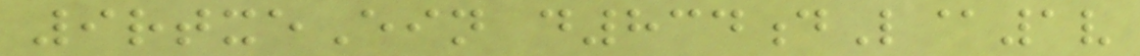9rtxeEin d834dL@1v
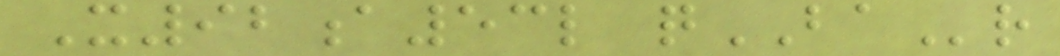X92a53l qBAr
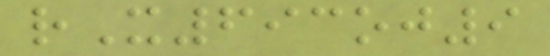rX693oj9
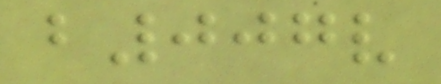b007v
